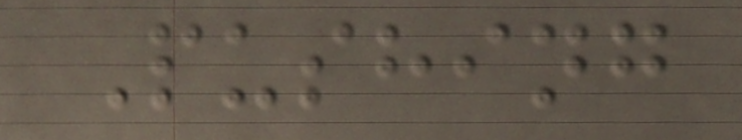Pushing
